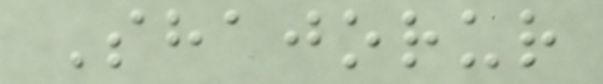Shajorur
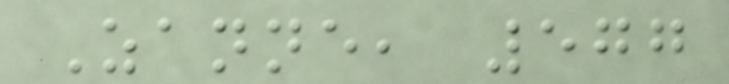Zanne, 577
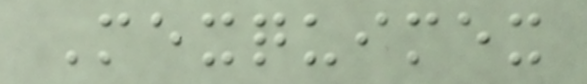Mexquimex
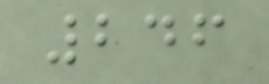246
